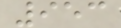953
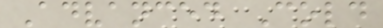Advanced Cold
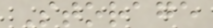Storage
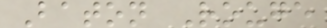Baton Rouge
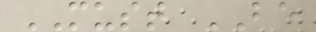MUST BE
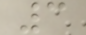3
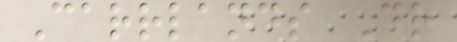Carrlands Dr
